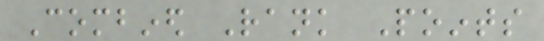Combined Rank Points
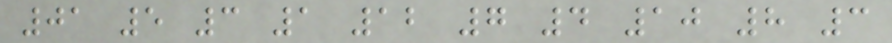01 5 3 1 12 7 4 10 8 3
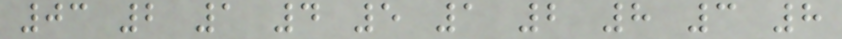03 2 1 4 5 1 2 8 3 8
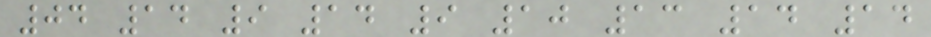04 14 9 14 9 10 13 14 14
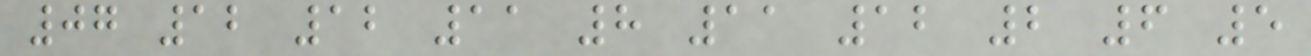07 12 12 11 8 11 12 2 6 5
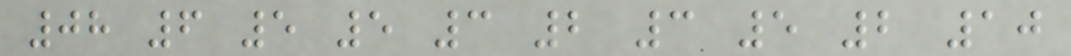08 6 5 5 3 2 3 5 2 10
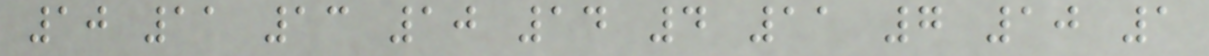10 11 13 10 14 4 11 7 10 1
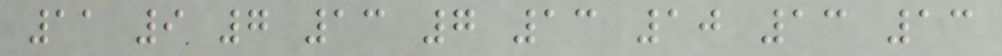11 9 7 13 7 13 10 13 13
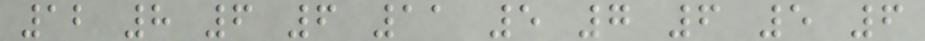12 8 6 6 11 5 7 6 5 6
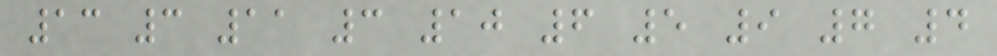13 3 11 3 10 6 5 9 7 4
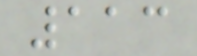113
